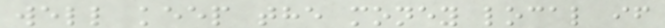well keep the money local if
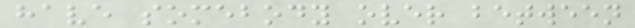have somebody over between
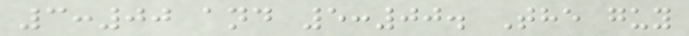3:00 and 5:00. The guy
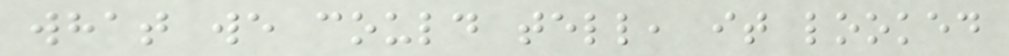what we could tell, it looked
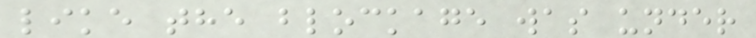like the blockage was under
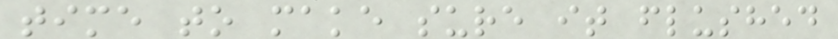time to make sure it flushed
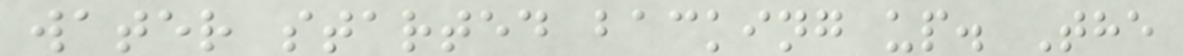water started backing up. The
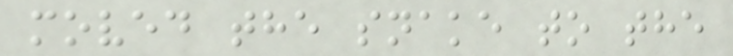moved the snake to the
